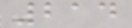214
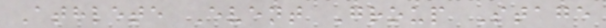Athlete Event Group Stage
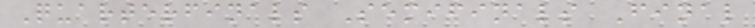Quarterfinals Semifinals Final
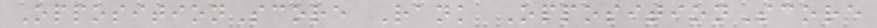OppositionScore Rank OppositionScore
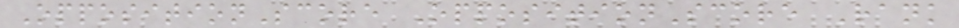OppositionScore OppositionScore Rank
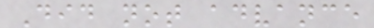Did not advance
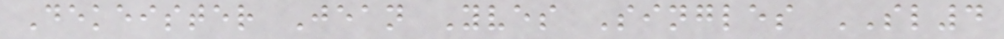Dekeister Jean Yves Singles SL4
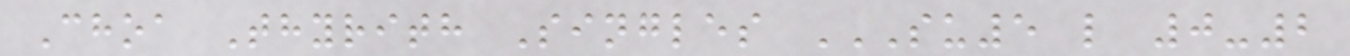Choa Thyrith Singles SU5 L 0-2
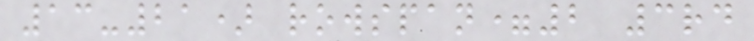13-21) rowspan=2 3rd
